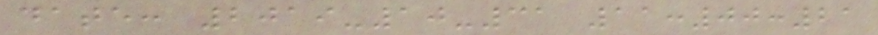date: 2019-10-31 11:00:21
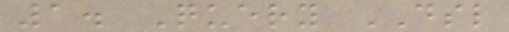1. Query DSL
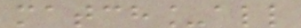match_all
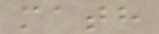math
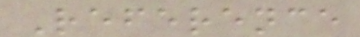Reference
